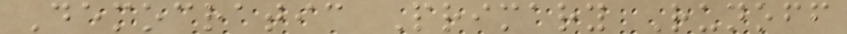Democratic Primary Runoff
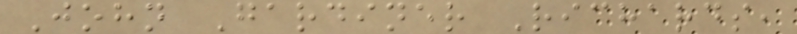John Gardiner Richards,
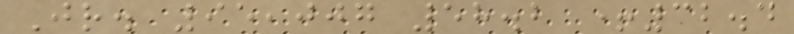Jr. 95,007 58.2 +32.4
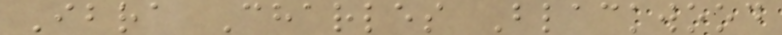Ibra Charles Blackwood
